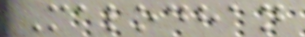Malodhan
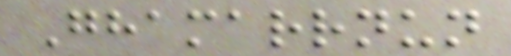Ghamarrnun
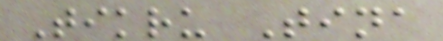Tikru Tina
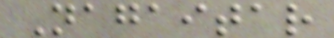Nagaitar
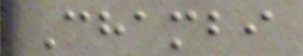Chambi
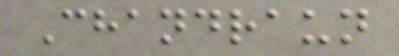Chandraun
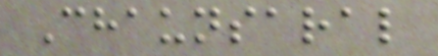Chaunsaral
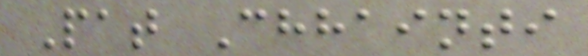Pat Chhainti
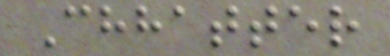Chhatter
